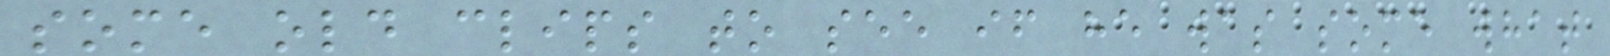some old clips to see if he was some what
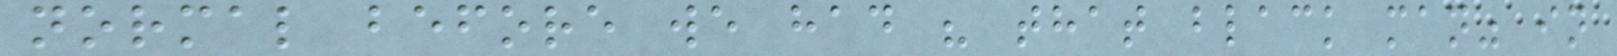normal before we had " that black man" in
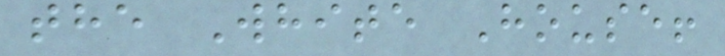the White House!
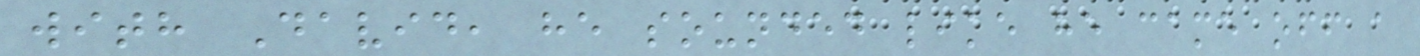with David, he sounded like he came off a
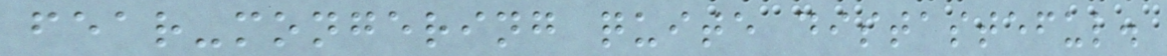fear-mongering quite distasteful.
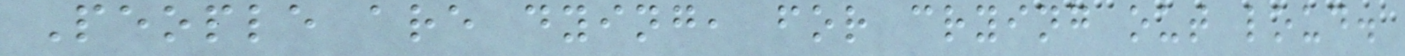People are dying, for crying out loud.
